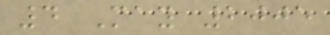4 May 2005
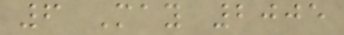6 May 2005
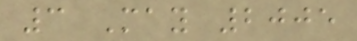3 May 2005
